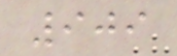909
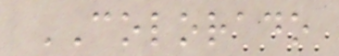COLORADO
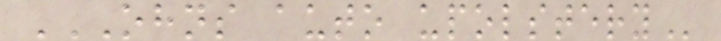OHNS AUTO UPOLSTERY
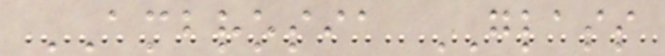AMBROSIA GLASS
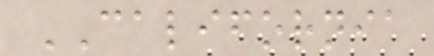CALIFORNIA
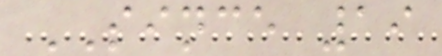SINCE 19
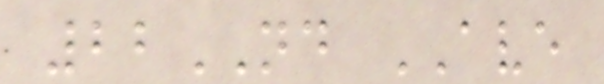22ND AVE
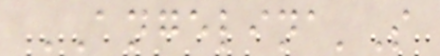ANGELINA'S
